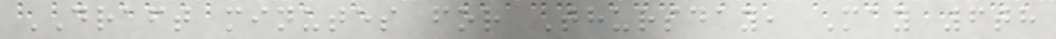DRAFT minutes for Thursday, May 6th
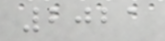2021
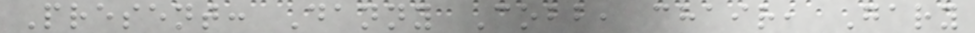Present: Danny Cobb, chair, Gary
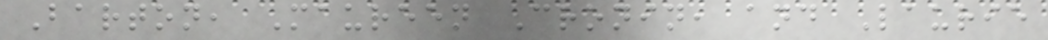Barton, Maureen Cronin, and Laurie
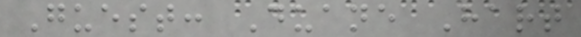Guest: Duane Hart
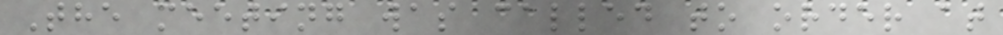The meeting was called to order at
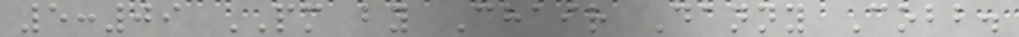5:09 PM by Chair Danny Cobb.
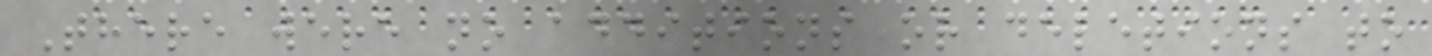There were no additions or deletions to
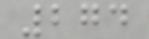274
